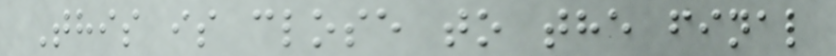This is close to the final
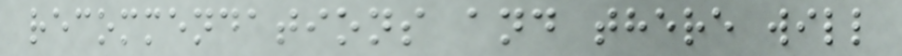recommendations and there will
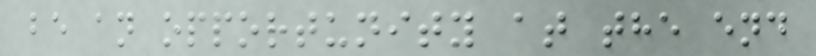be an opportunity at the end
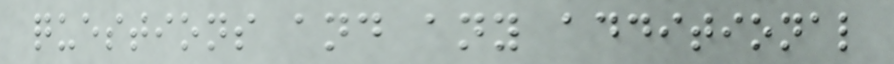questions and any additional
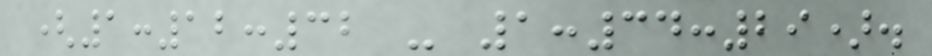(1:12:32 - 1:34:29).
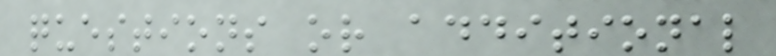questions or additional
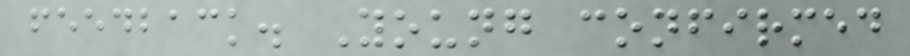feedback. Young confirmed
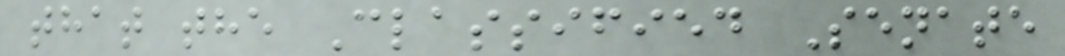that the Classified Senate
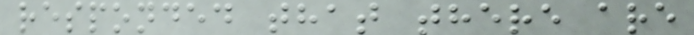responded that there are
